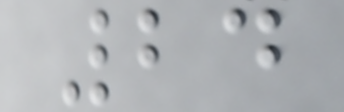24
